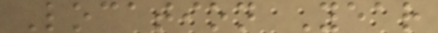Location Year
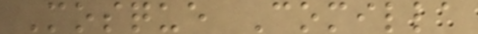Mosque Comilla
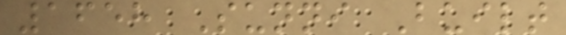1658 Sunni Built
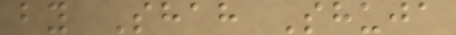by Shah Shuja
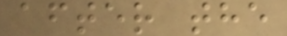after the
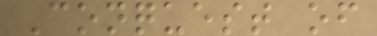Conquest of
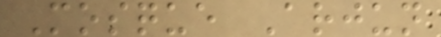Mosque Arjun
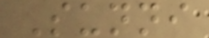Sunni
